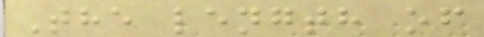The length of
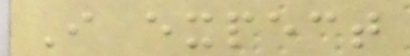I expect
